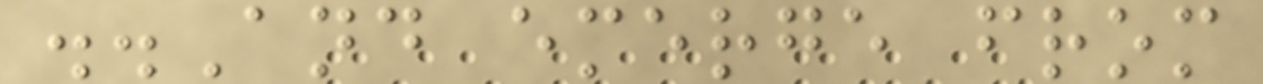..And emerge from
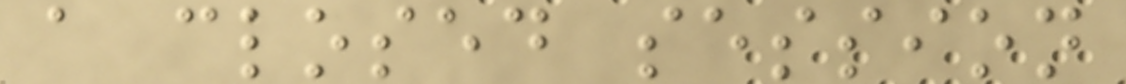a closed session
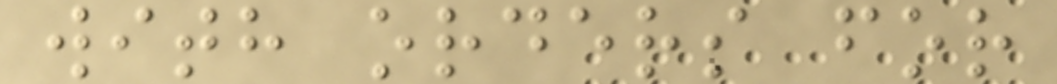with orders for
